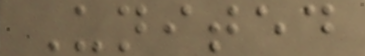United
